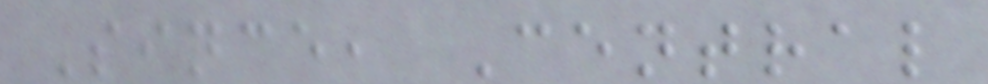Since, Central
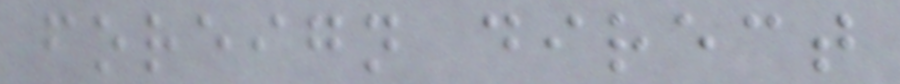foreign direct
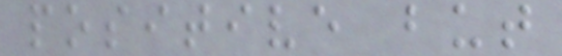positive but
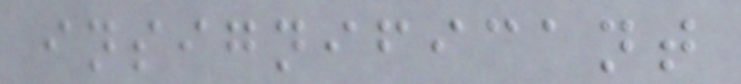insignificant
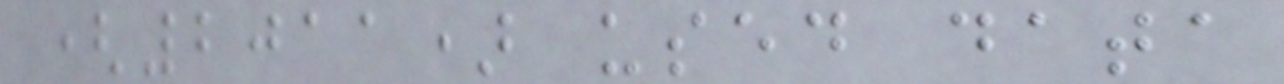(2011) used data
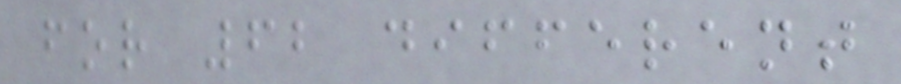for 62 different
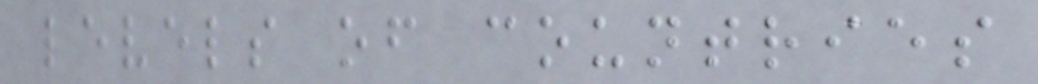levels of countries
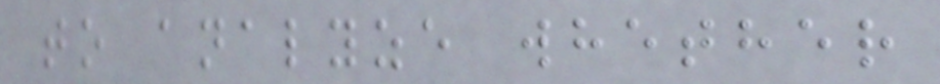to analyze whether
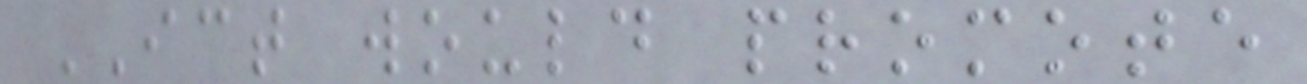ICT would promote
